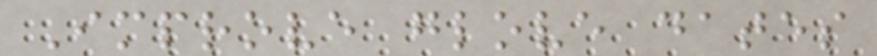Improve glove dates
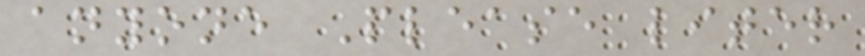anyone Please liter
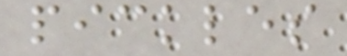pickles
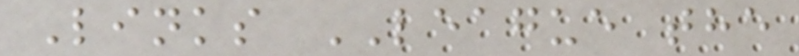Links LEAGUE the
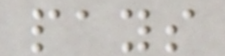pays
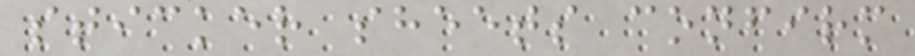sticker sheets confirm
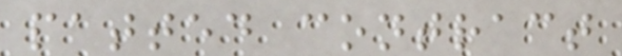patted contract
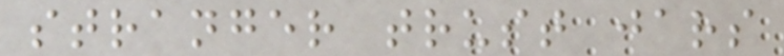stranger trust jars
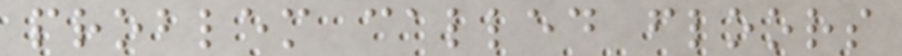problem called floors
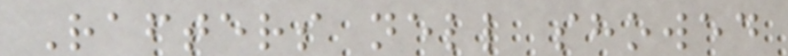Rafters nell showed
